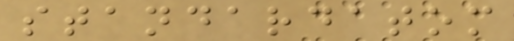standardatom
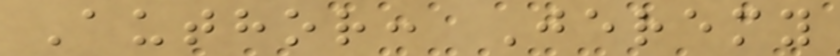Author: Jeremy
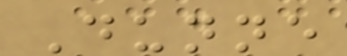Dunne
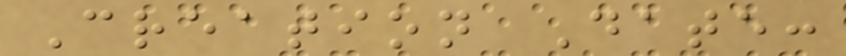Creation Date:
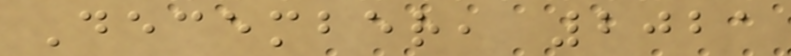December, 2021
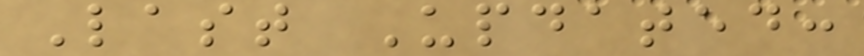Last Updated:
